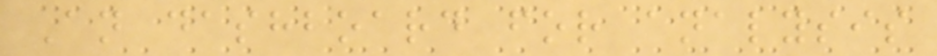An dashboard for analysis
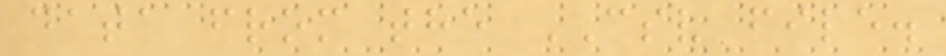data from the CSV file.
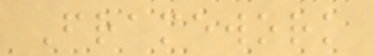Framework
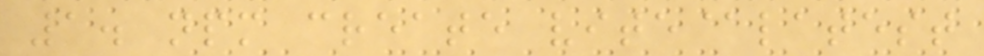1. npm create vite@latest
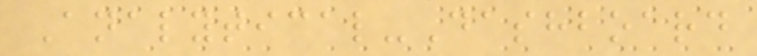Analytical-Dashboard
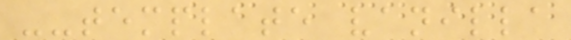--template vanilla
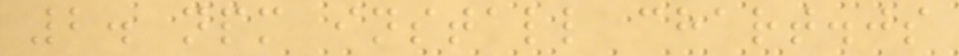2. npm install chart.js
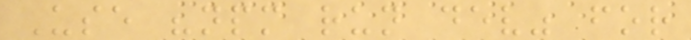Use "npm run dev" for
